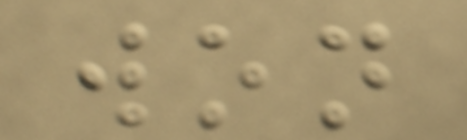won
